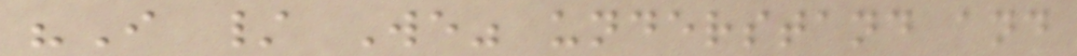"I / We" understand and
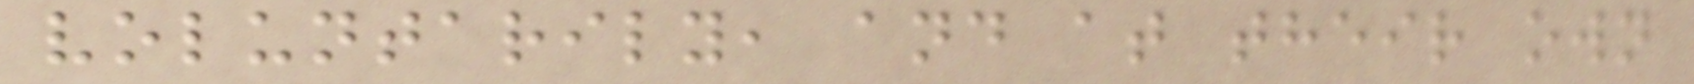voluntarily, and at their own
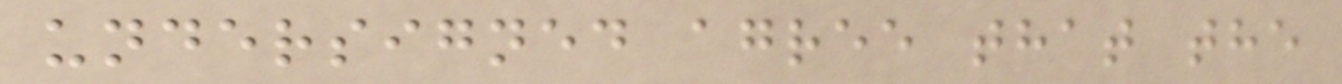undersigned agree that the
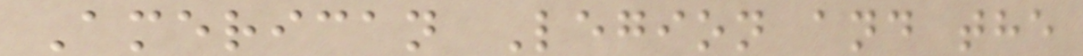American Legion and the
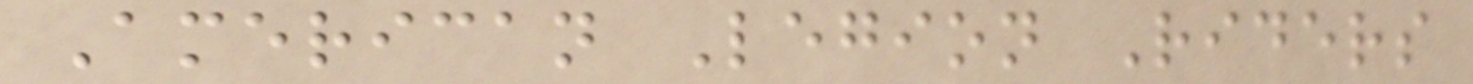American Legion Riders
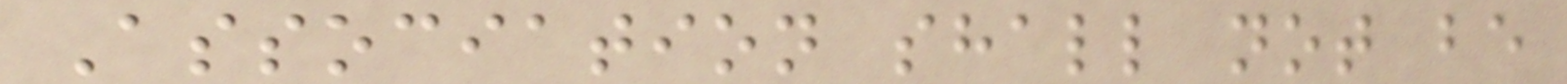Association shall not be
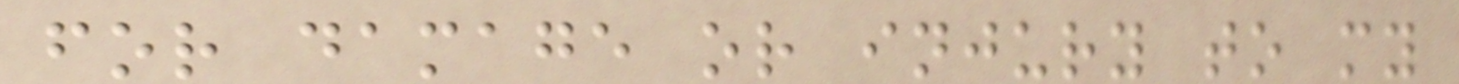for damage or injury to my
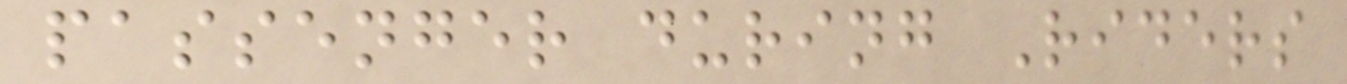passenger during Riders
